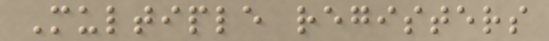Multiple registers
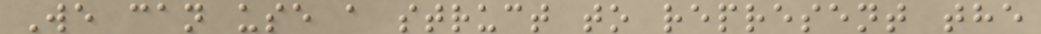We can use a struct to represent the
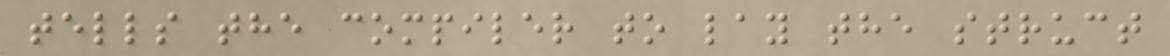tells the compiler to lay the struct
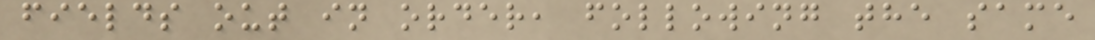fields out in order, following the same
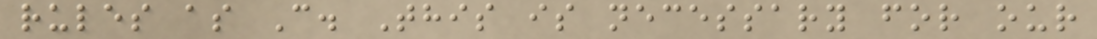rules as C. This is necessary for our
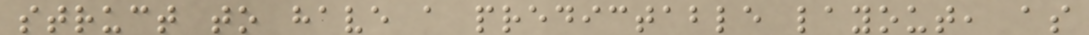struct to have a predictable layout, as
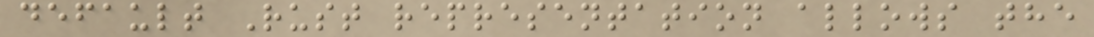default Rust representation allows the
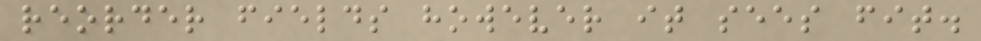reorder fields however it sees fit.
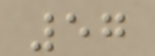57
